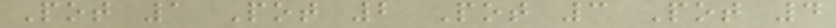Pot 1 Pot 2 Pot 3 Pot 4
